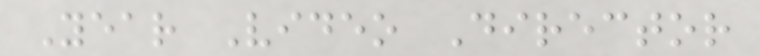Year Video Director
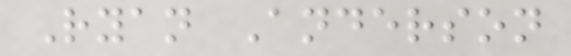Ryan Anderson
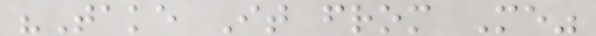"Take It from Me"
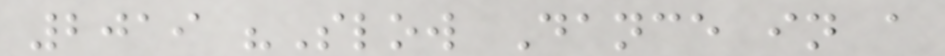2019 "Slow Dance in a
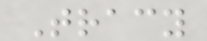Tracy
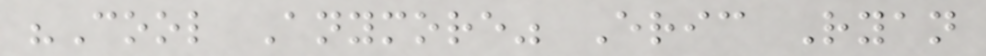"Cool Anymore" Eric Ryan
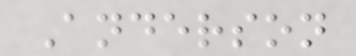Anderson
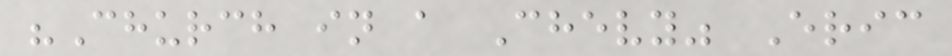"Church in a Chevy" Eric
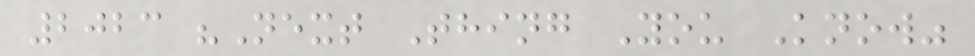2023 "Next Thing You Know"
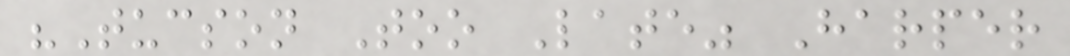"Tucson Too Late" Harper
